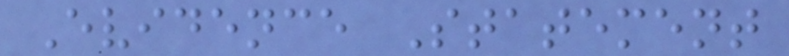Evidence Statement
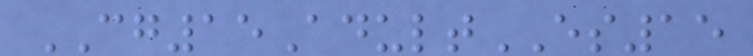CG15AdultES15
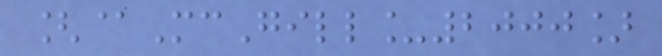[@McGill_2000]
